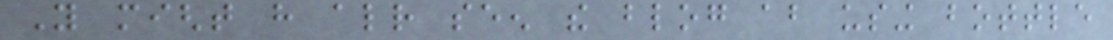You might have already seen the blog about using bottle
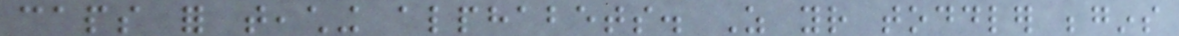caps for teaching alphabets. As your toddler begins
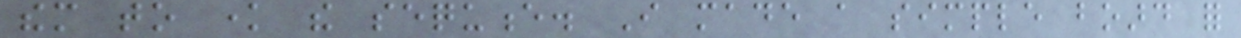them to know the sequence. I made a simple board for
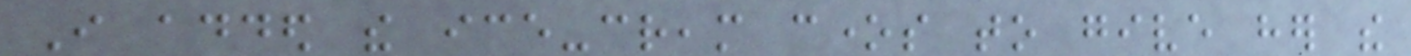I added the ice-cream cones to give her the
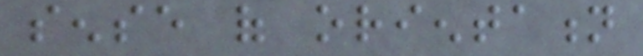sense of orientation
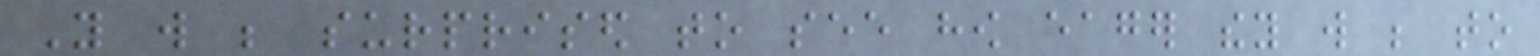You will be surprised to see how eager they will be to
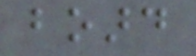board
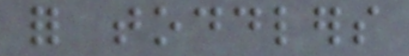for toddlers
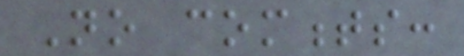No comments:
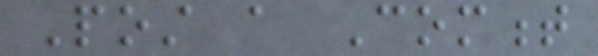Post a Comment
